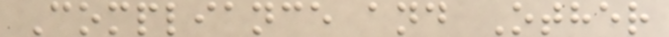Compliance and Other
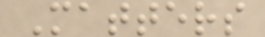Matters
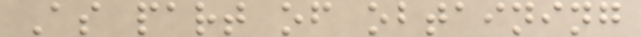As part of obtaining
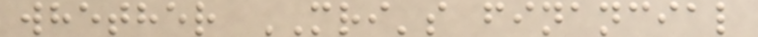whether MRI's financial
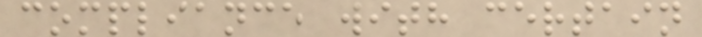compliance with certain
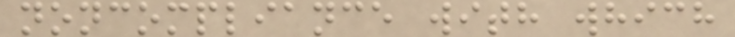noncompliance with which
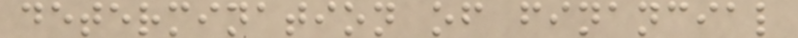determination of financial
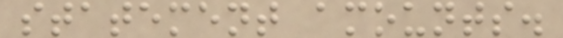statement amounts.
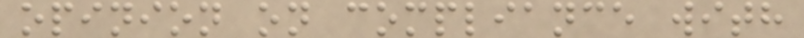opinion on compliance with
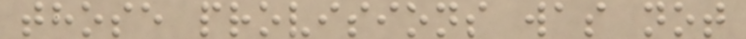those provisions was not
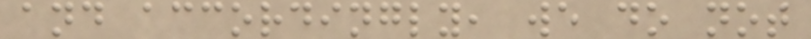and accordingly, we do not
